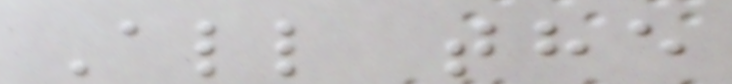All the
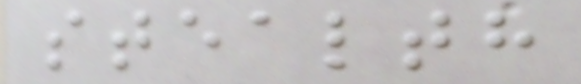stealth
